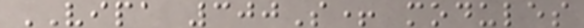VIPA 300S+ modules
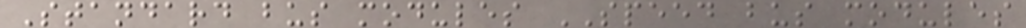Standard bus modules SPEED bus modules
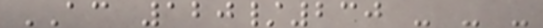AC 120/230 - - -
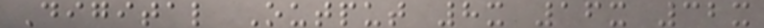Digital Output 8x 16x 32x
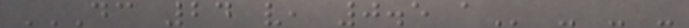DC 24 V, 0.5 A - - -
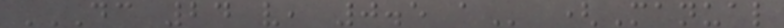DC 24 V, 0.5 A (Manual
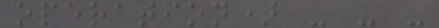operation) - - -
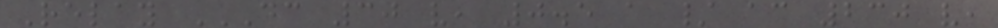Relay DC 30 V, 0.5 A / AC 230 V,
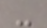-
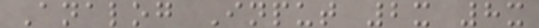Analog Input 2x 8x
